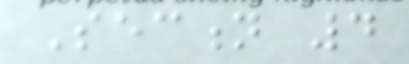Section 4
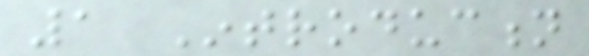1 Introduction
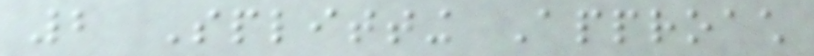2 Splitting Approach
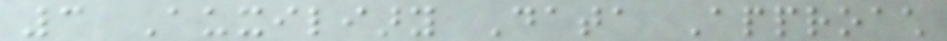3 Auxiliary Data Approach
